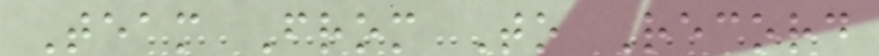Team From To Record
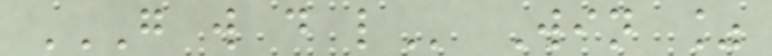G W D L Win %
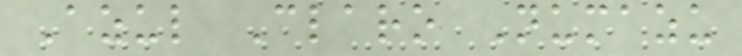Azul Claro Numazu
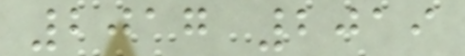2017 2019
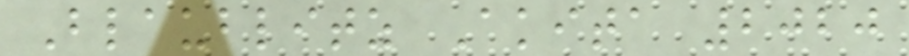Blaublitz Akita 2020
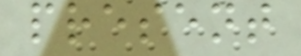present
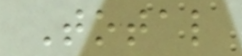Total
